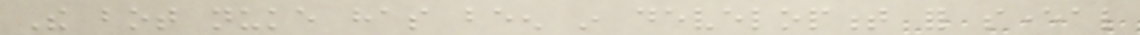The bot nuke has been in development for several
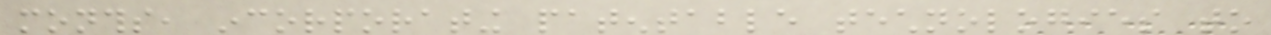months, incorporating patentable technologies to
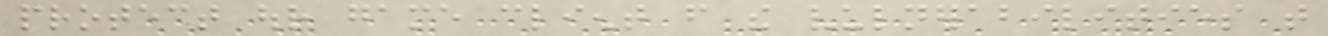protect our game client from the vulnerabilities that
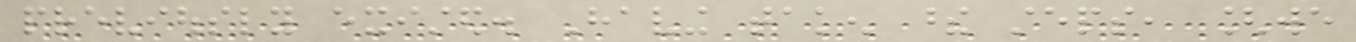previously existed. Having taken these steps, [we
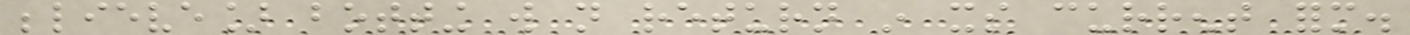believe] botting will not return in its current form.
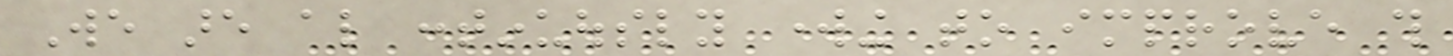We are also continuously working to improve this
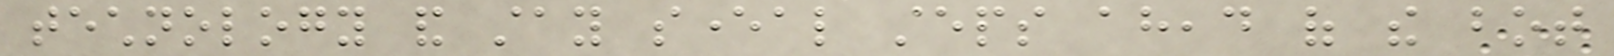technology and stay several steps ahead of the bot
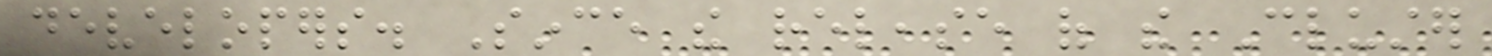developers. Since the release of the Cluster
